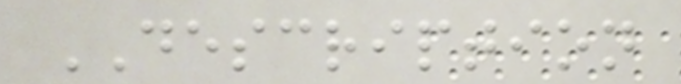DESCRIPTION
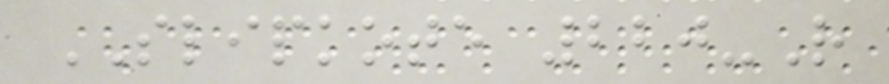SLIPKOTE 220-R
